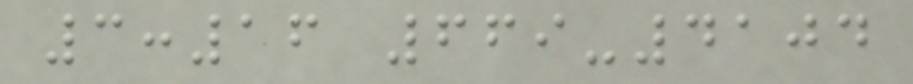3:16 669-4104
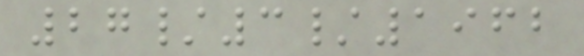27/3/1962
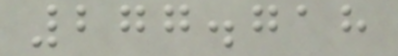277.718
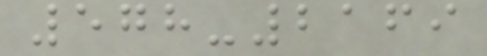578-2169
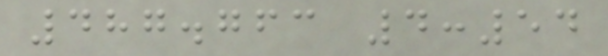487.763 4:54
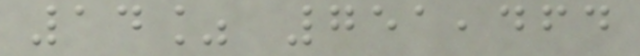14% 751,464
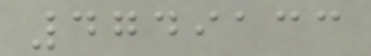4749133
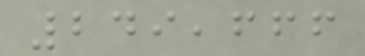249,666
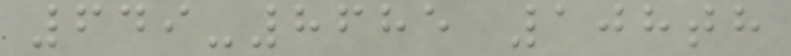649-8685 108th
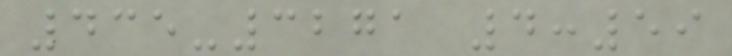435-3271 4:59
